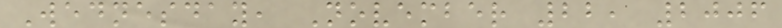Wednesday, November 22, 2006
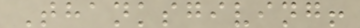Thanksgiving!
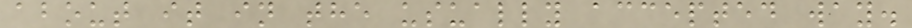about it in the usually accepted way.
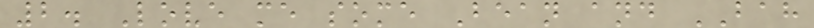2. Love me some Bean and BAH
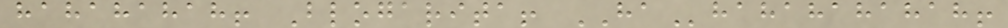hahahahah! Blogarita! HAhahahahahah!
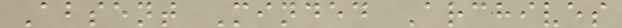Absent Minded Archives
